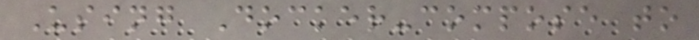Using Docker-compose to
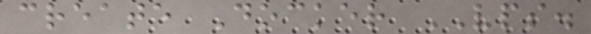create Docker VPS.
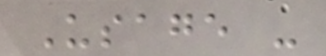Usage -
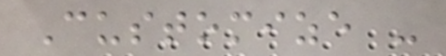Customize -
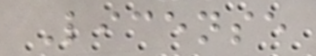License
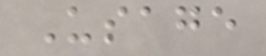Usage
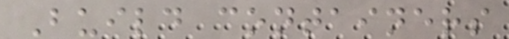Build containers
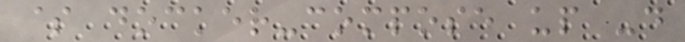$ docker-compose up -d
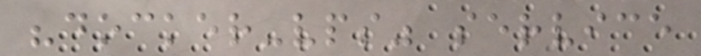"docker-vps" service
